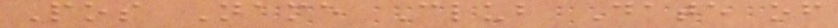Pos Name Club Date of
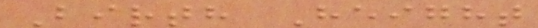Birth Height
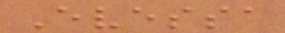Evessa
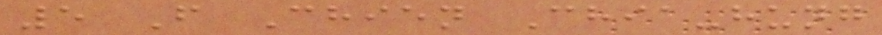5 F Chien Chia-hung
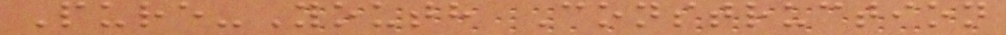Pure-Youth Construction
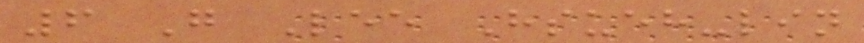6 G Lee Hsueh-lin
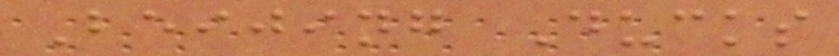Beijing Ducks
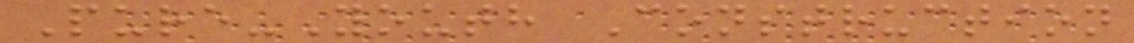Pure-Youth Construction
